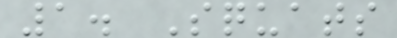1. Squats
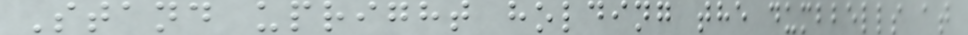Stand upright holding the dumbbells at
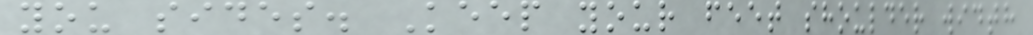you sides. Keep your feet shoulder width
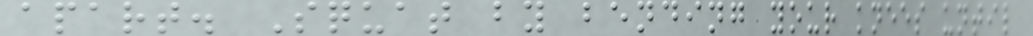apart. Squat by bending your knees until
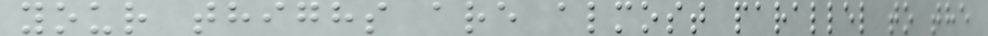your thighs are almost parallel to the
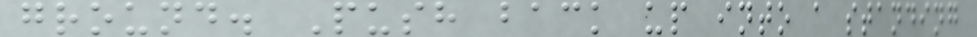ground. Push back up into a standing
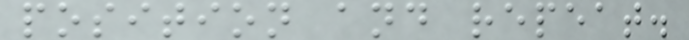position and repeat.
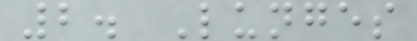2. Lunges
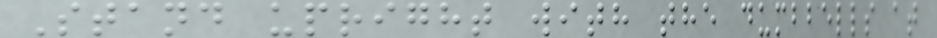Stand upright with the dumbbells at
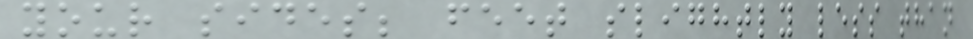your sides; feet slightly less than
